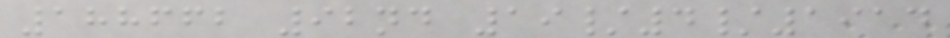188662 92nd 19/4/1914
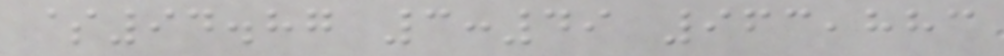$94.87 3:49 963,883
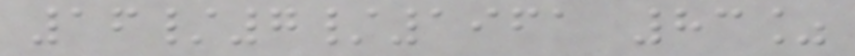16/7/1961 83%
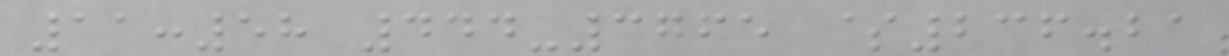11:58 444-3765 $236.21
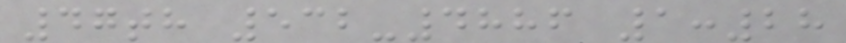47th 532-4886 1:28
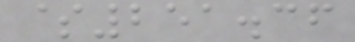$251.36
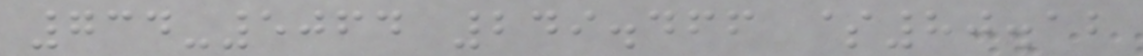734-5064 249.466 $80.12
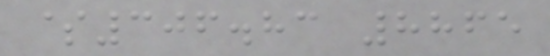$306.83 8865
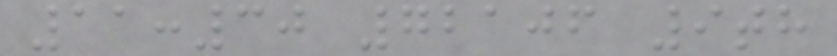11:30 72106 9th
